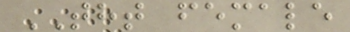THT female
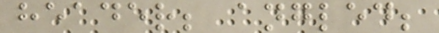header; angled;
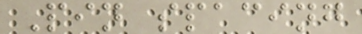Pin spacing
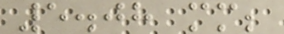5.08 mm;
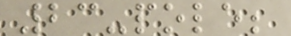23-pole;
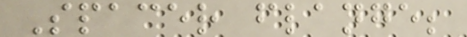Spacer flange;
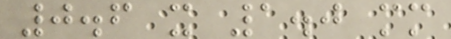0.6 x 1.0 mm
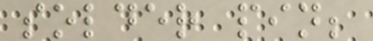solder pin;
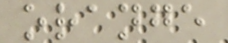orange
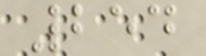254
